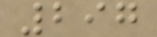297
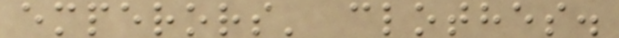emperors' clothes.
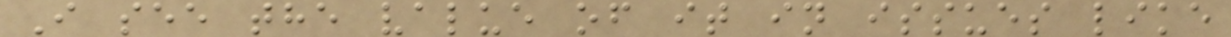I see the value of it in issues like
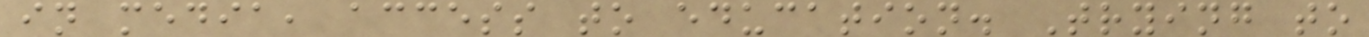in media, access to education. Trying to
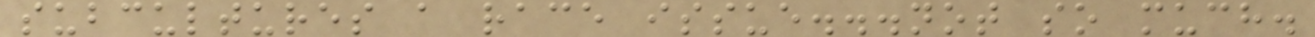subcultures a race issue...not so much.
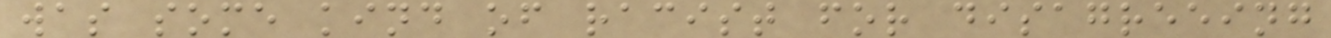was some kind of racist for disagreeing
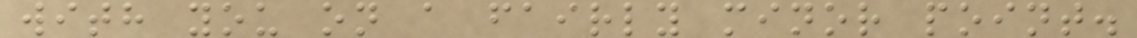with you on a fairly minor point.
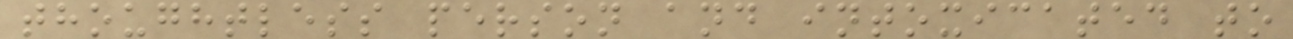thoughtless person and intoxicated to
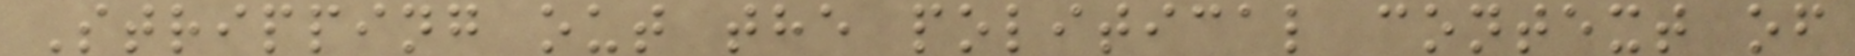Stripping out the political context of
